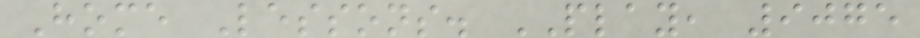Home Lessons. PLAY, 9075
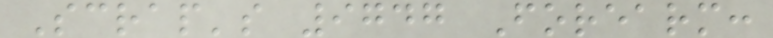Scrap's 9747 Forearm:
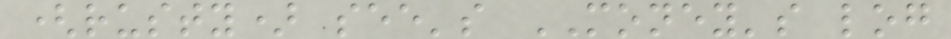(rusty) see's MONEY's log
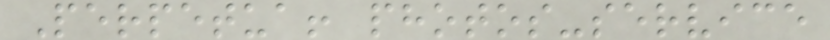Perpetua! photos-service
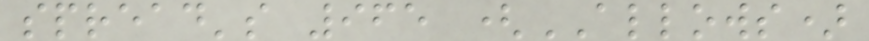spread's 965 (ALLOWS)
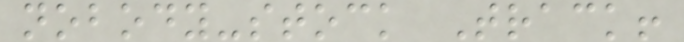nobody-stock Track!
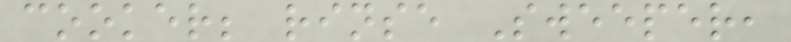cooker; rinse Sweeper,
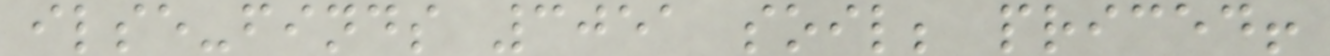ilse-finds 3051 soil; priced!
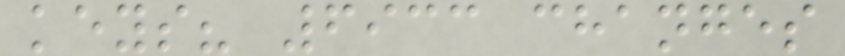keys? 6933 changes
